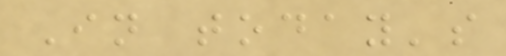In today's
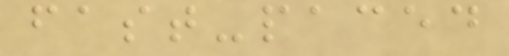fast-paced
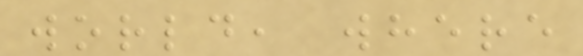world, where
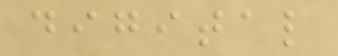digital
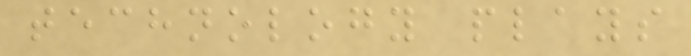technology plays
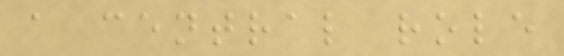a central role
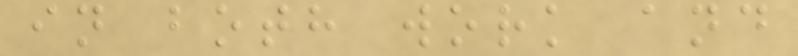in both work and
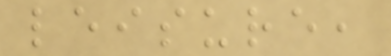leisure,
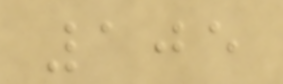105
